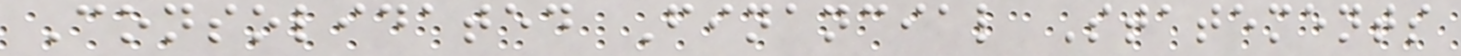Consolidated Financial Statements
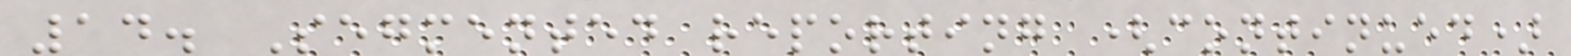14. Segmented reporting (continued)
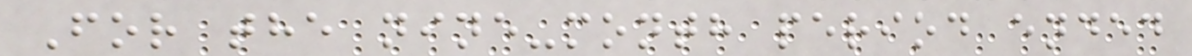For the nine-month period ended
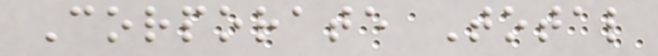Corporate Total
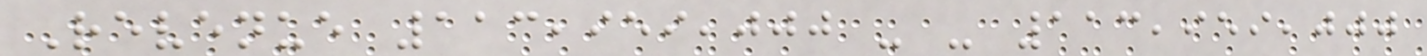Revenue 113,959,000 - - 113,959,000
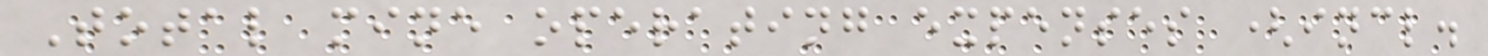Total mine operating expenses (incl.
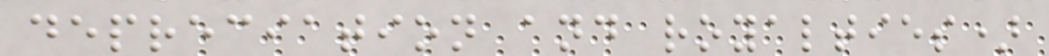depreciation and royalties)
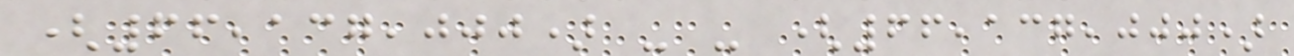(66,137,000) - - (66,137,000)
